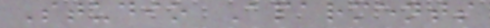Studio Aparments
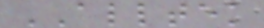ALLTEK
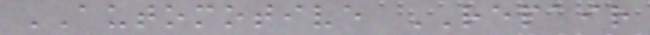AUTOMOTIVE REPAIR
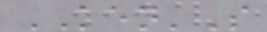KEN'S
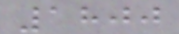1800
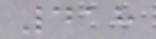418
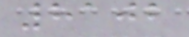8102
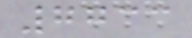7733
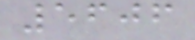5606
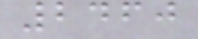2460
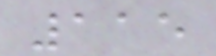115
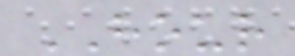HOUR
